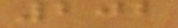202
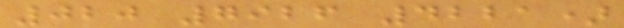020 7926 4221)
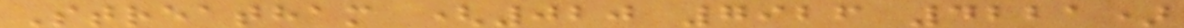Streatham (020 7926 4221)
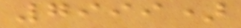7999)
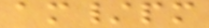am/pm
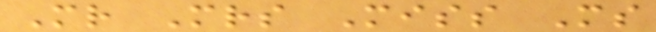Mr Mrs Miss Ms
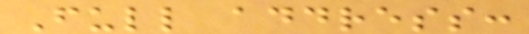Full address:
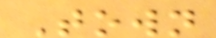Town
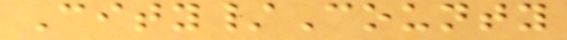City/County
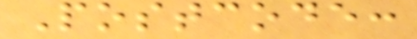Postcode:
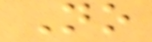No
